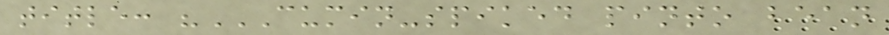title: "CUMIN-SPIKED PINTO BEAN
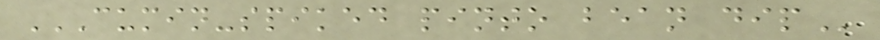CUMIN-SPIKED PINTO BEAN DIP
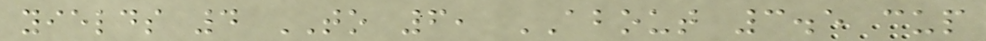yields 4 TO 6, ABOUT 3.5 cup
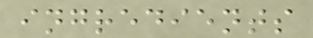ingredients
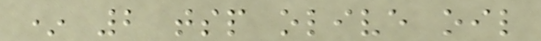* 2 tsp olive oil
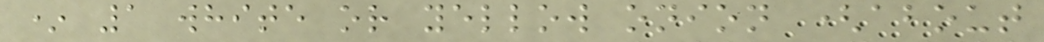* 1 white or yellow onion (about
